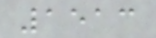1513
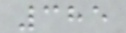385
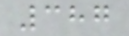387
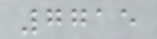7715
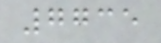7735
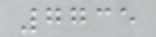7735
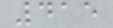415
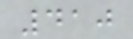410
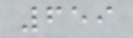659
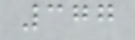377
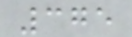375
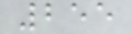255
